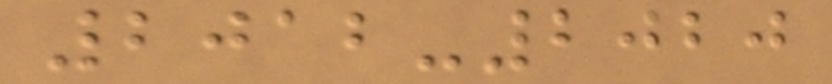2012-2020
